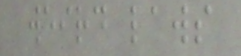weird laws
